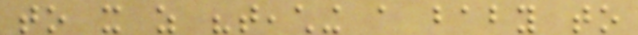to it as "teaching a baby to
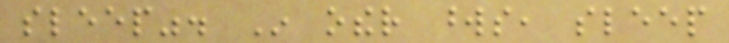sleep". In other words, sleep
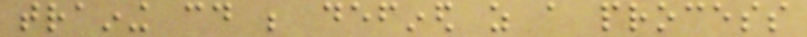training could be defined as a process
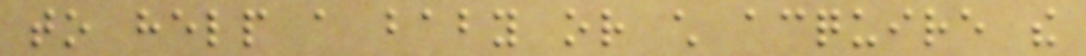to help a baby or child acquire the
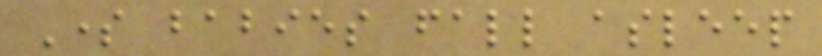Some babies fall asleep
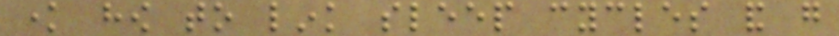know how to link sleep cycles and go
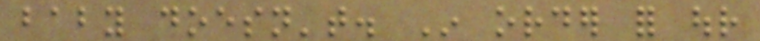baby doesn't. In order for our
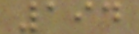194
